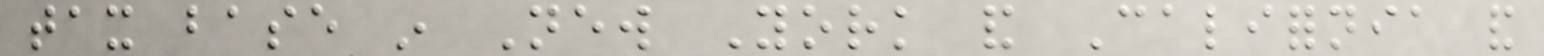tax base in New York and California and
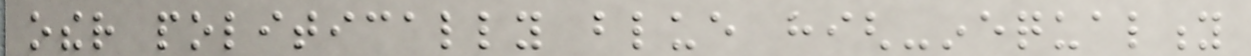other politically blue high-inequality
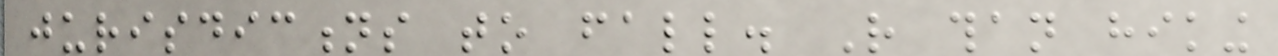jurisdictions to fall. Rather than hiking
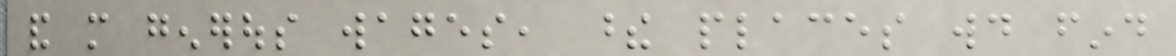and more generous wages, these places would find
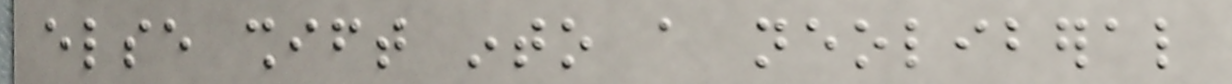else shift into a neoliberal
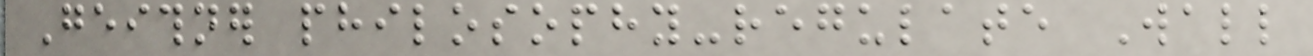Geithner philosophy-regulate Wall
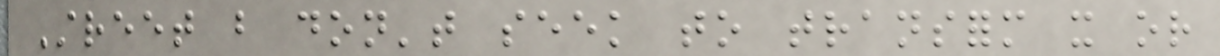Street but don't seek to transform it or
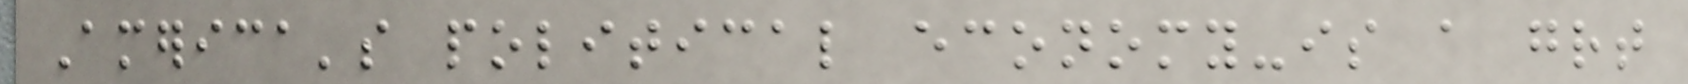America's political economy-is a great
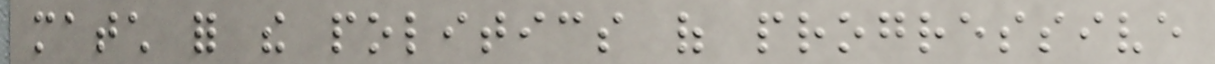match for the politics of progressive
